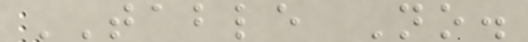TABLE No.
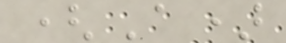(A)
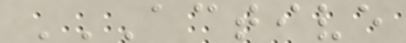ACTIVE
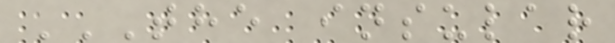THE INSULAR
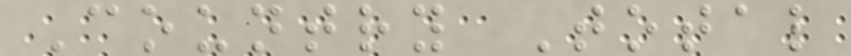Country Total
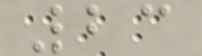23
